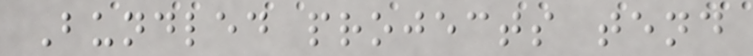Bundled projects tend
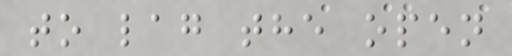to lag the open
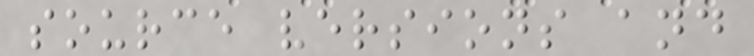source versions and
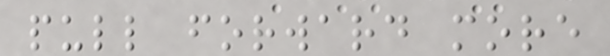pull forward more
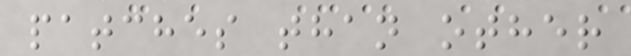patches than other
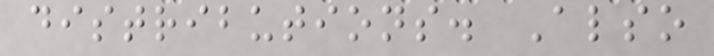distributions. Also
